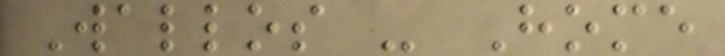Wallos - Home
